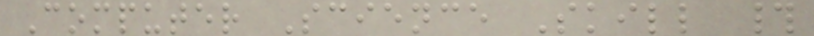Computer Science Skill #
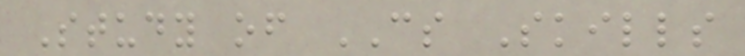Study of CS Skills
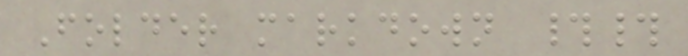Folder markdown ##
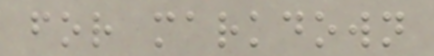for markdown
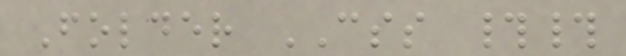Folder CSS ##
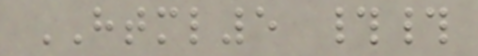HTML5 ##
